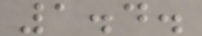1.4.
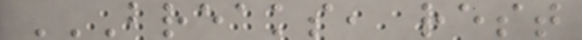BREAKS, REST
